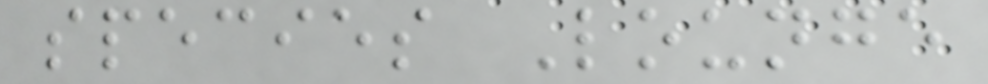species Lounge
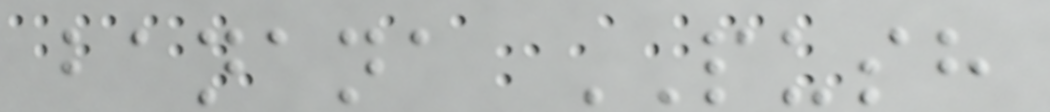banana PUSH
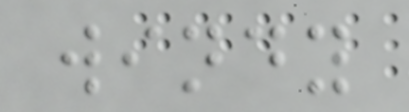windy
